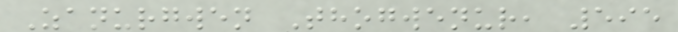Zanurgwen Thogwenur, 595
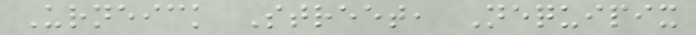Urneick Street, Nequipix
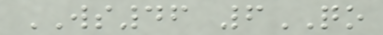WS46 6QO
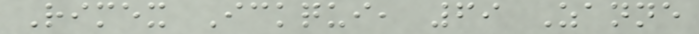Rimex Ickqui, 69 Zanne
